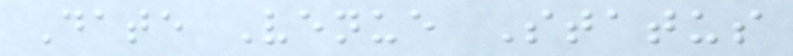Date Venue Status
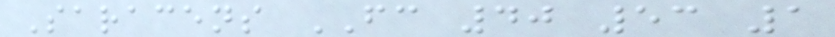Saracens FC 40 53 1
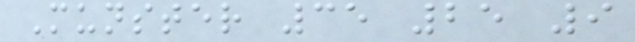Munster 35 25 9
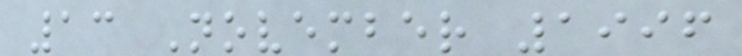13 November 1996
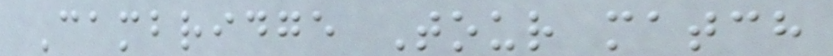Cambridge Tour match
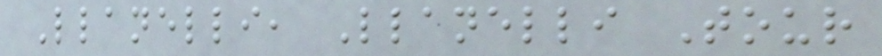Llanelli, Llanelli Tour
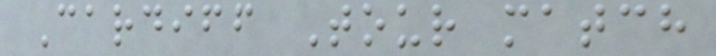Cardiff Tour match
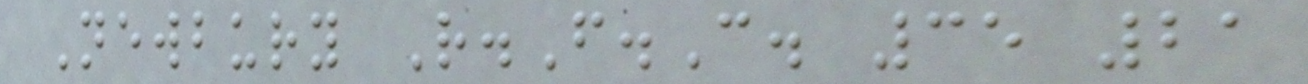Newbury R.F.C. 35 21
